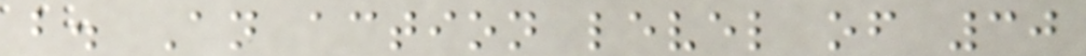b. An action level of 30
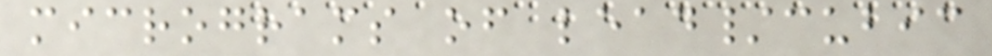micrograms of lead/cubic
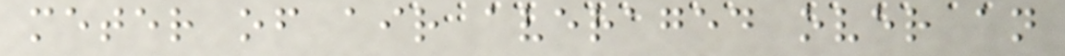meter of air averaged over an
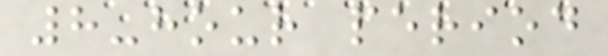8-hour period
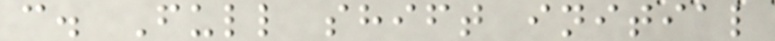c. Full shift initial
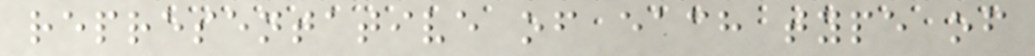representative of each type of
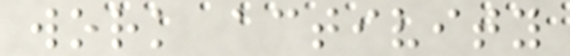work activity
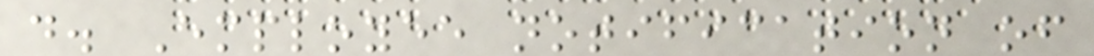d. Employee notification of
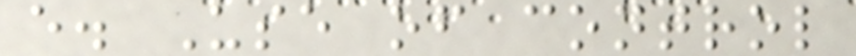e. Use of control
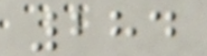284
